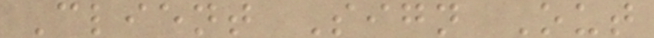Client Sign Out
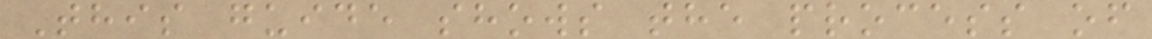This guide shows the process of
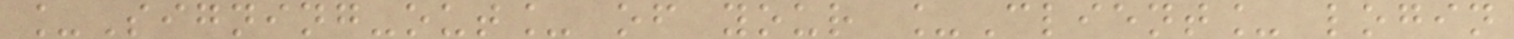_Signing-out_ of your _Client_ login
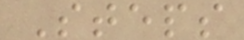Steps
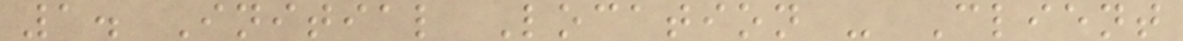1. Initial Location - Client
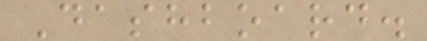Dashboard.
